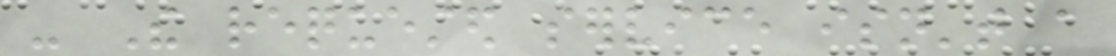- The requested service isn't a
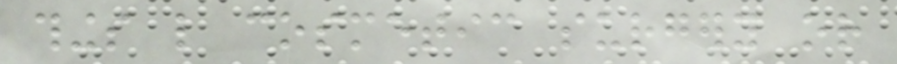things like cosmetic surgery or
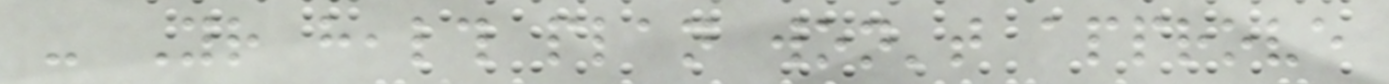- Your health plan won't approve
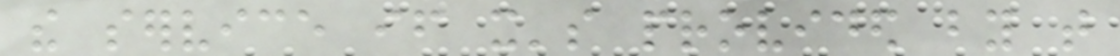the service if it's provided by that
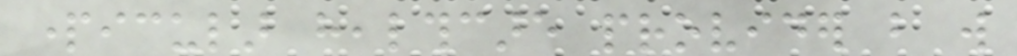particular healthcare provider but will
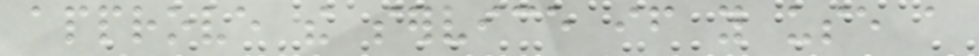approve the service if you use a
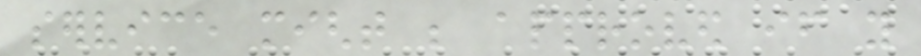service might be approved if you
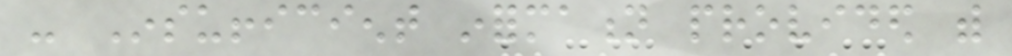- Insufficient information provided with
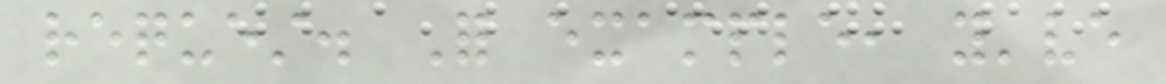request. For example, you've
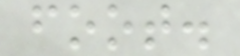foot.
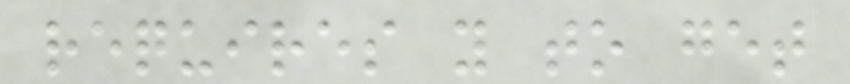requires you to get
